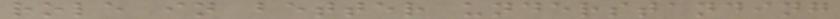role in better understanding
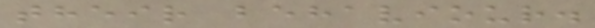their behaviour.
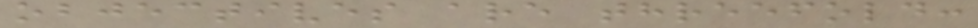objectives are threefold:
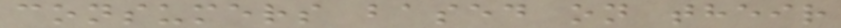consumers based on their
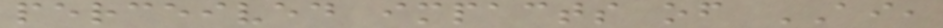perceived impacts of AI,
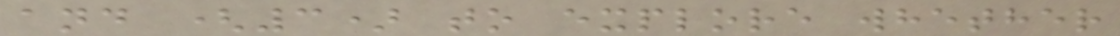and (3) to explore whether
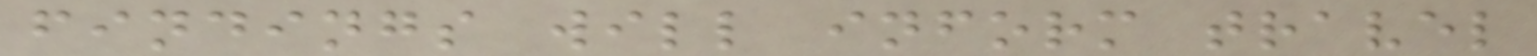findings will inform travel
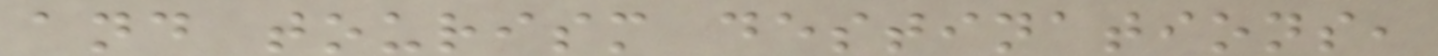and tourism destinations,
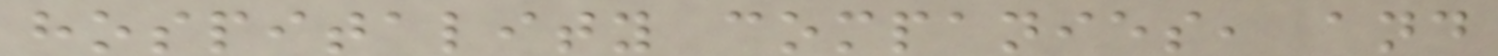hospitality companies, and
